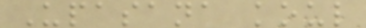Upasana koul
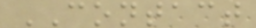CONTACT
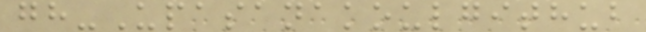gh-Upasanakoulgithub
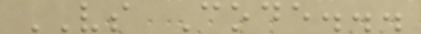VS Code...
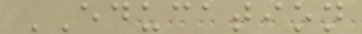EDUCATION
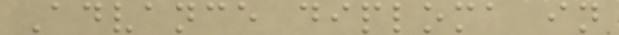Advance diploma in
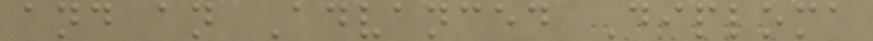and an Advanced Diploma
